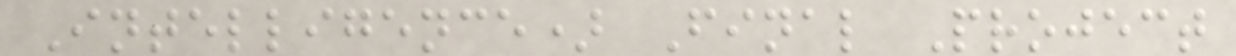Intelligence) Final Project
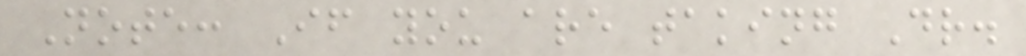Note: If you are taking Dr.
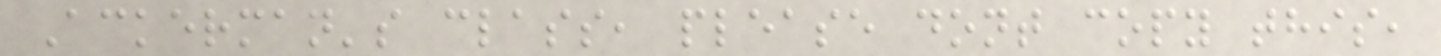Ackerman's class, please dont copy this,
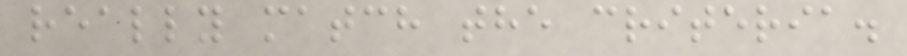really match the criteria.
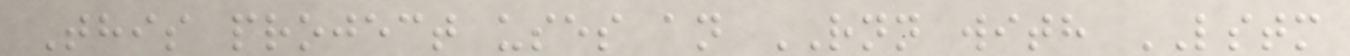This project uses an RNN with LSTM
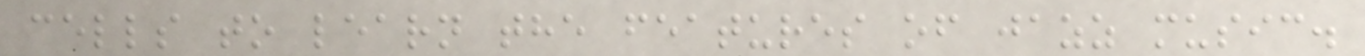cells to learn the features of jazz music.
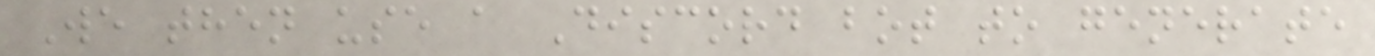We then use a Discord bot to generate
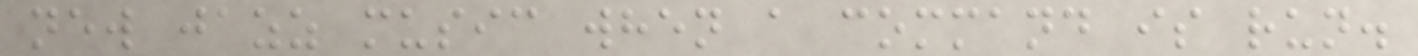new jazz music when a command is run.
